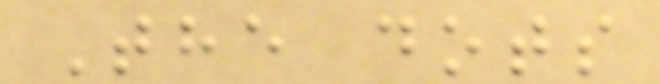The dots
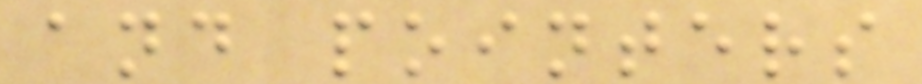and pointers
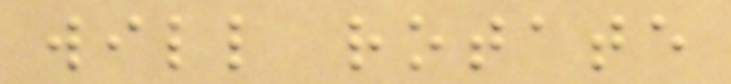will rotate
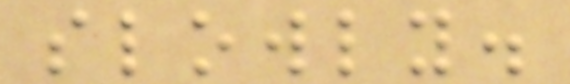slowly.
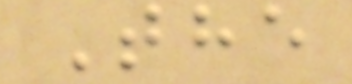The
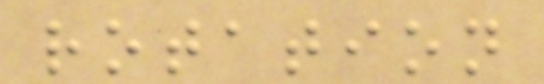rotation
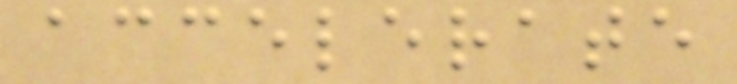accelerate
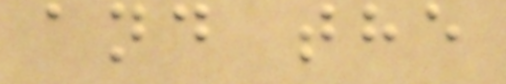and the
